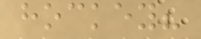hockey?
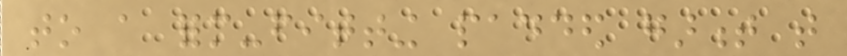to a form-fitting padded garment that
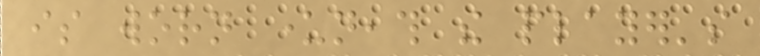is worn underneath the player's
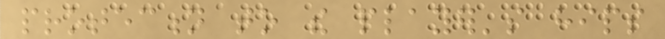protection to the player's hips
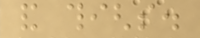and thighs.
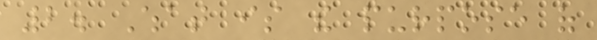2. What is the purpose of
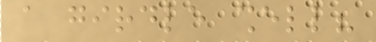a girdle shell?
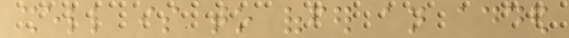shell is to offer an added
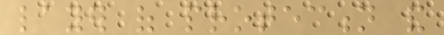layer of protection and
